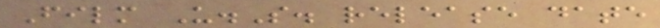Film U.S. release date
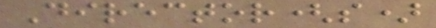Director(s)
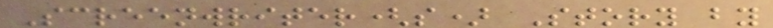Screenwriter(s) Story by
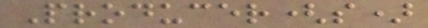Producer(s)
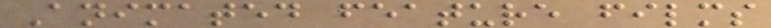Animated feature films
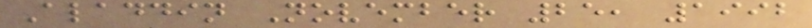Aladdin November 25, 1992
